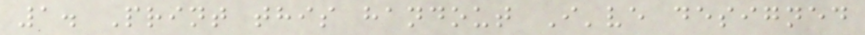1. Print this handout I've designed
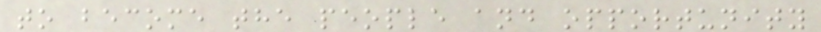to become the people and opportunity
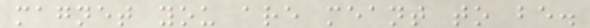magnet you are meant to be.
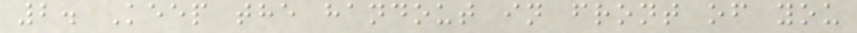2. Keep the handout in front of you
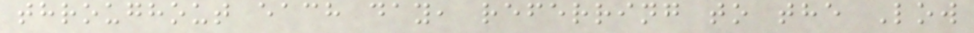throughout each day, referring to the Low
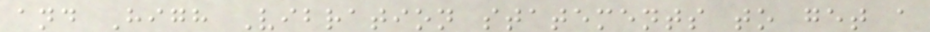and High Vibration statements to get a
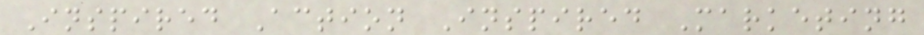Inspired Action Inspired Marketing
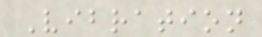Vibration
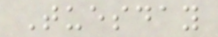Tuesday
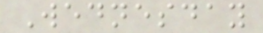Wednesday
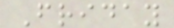Friday
